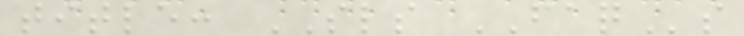title: SLS FAQs
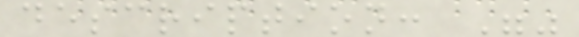description: ""
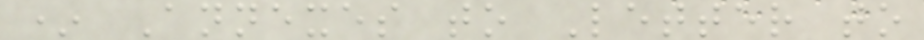* Annexes to Letter to
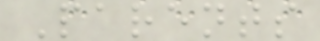Parents
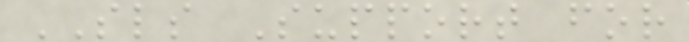SLS Support for
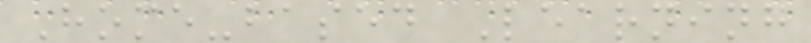Home-based Learning
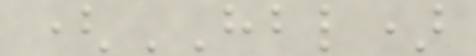(HBL)
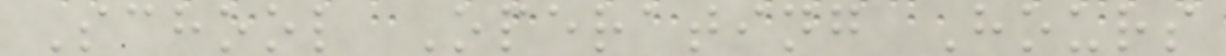School Operating Hours
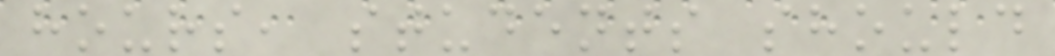hours, students should
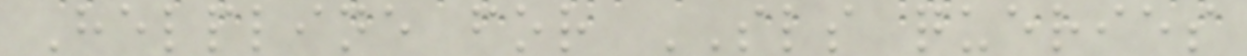Helpline for SLS queries
